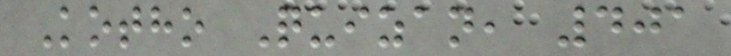Kotho Quizan, 401
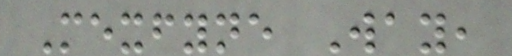Mexfyne Way,
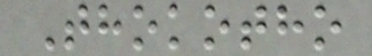Thokotho
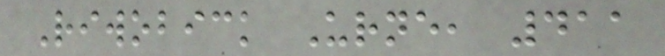Riwobick Urne, 411
